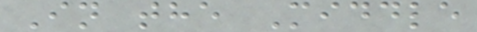In the Middle
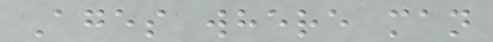Ages where man
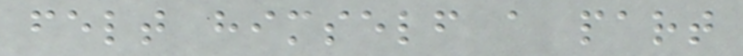felt himself a part
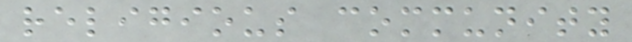religious community
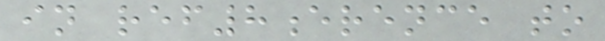in ref8erence to
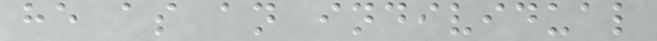he as an individual
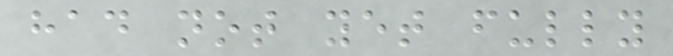had not yet fully
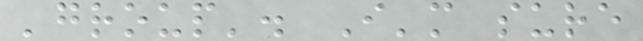'group'. I'm sure
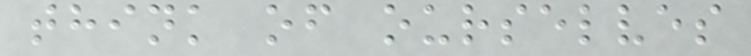think of ourselves
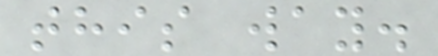this way.
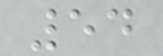54
